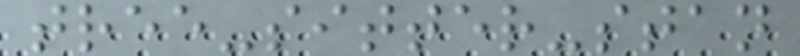tree-sitter-stan
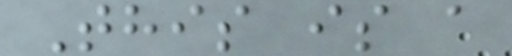This is a
